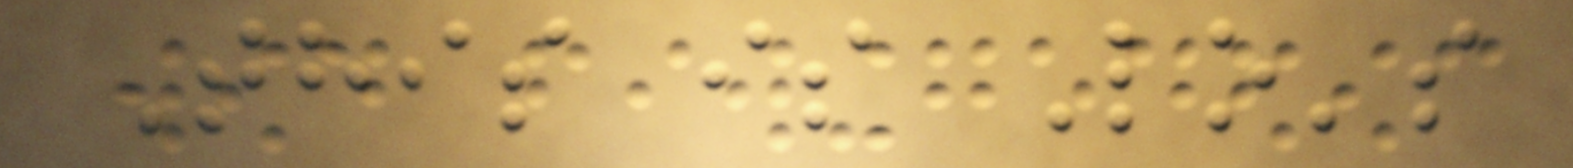This is Lo's
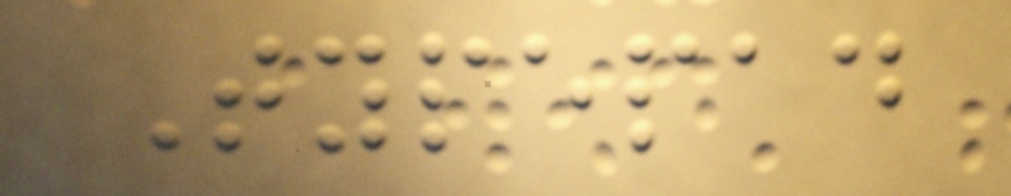Typepad
